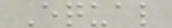Equal
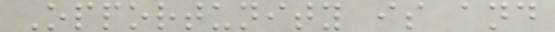Opportunity is and
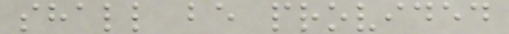shall be provided
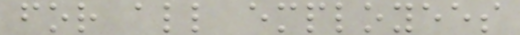for all employees
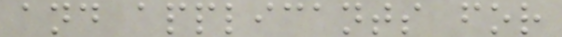and applicants for
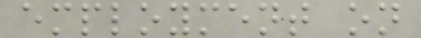employment on
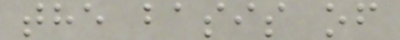the basis of
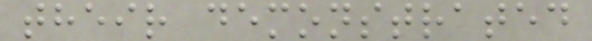their demonstrated
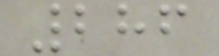286
